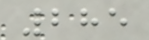285
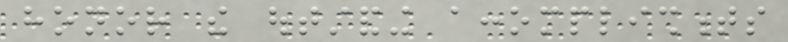honor the outstanding accomplishments
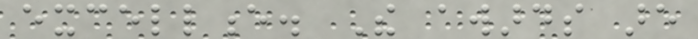excellence. The awards are
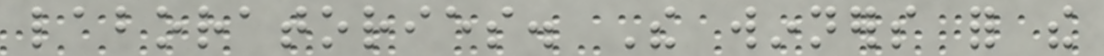laboratories. The winners for the
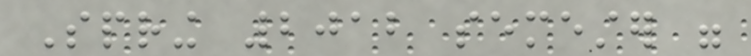Spring 2012 semester were
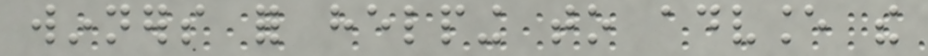winners for helping to advance the
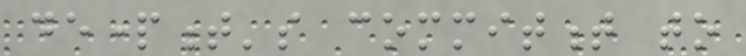department's commitment to
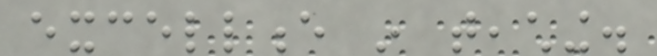excellence in teaching.
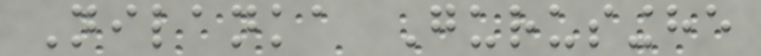Nilanka Gurusinghe
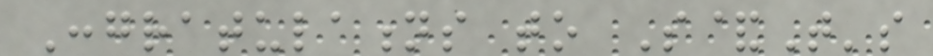Congratulations to S&T's
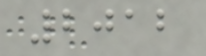2012
